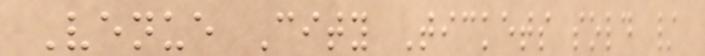Venue City Tickets sold /
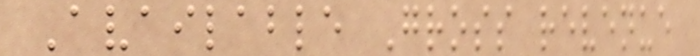Available Gross revenue
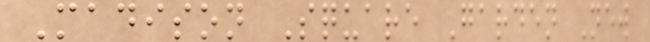Madison Square Garden New
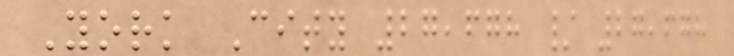York City 27,678 / 27,678
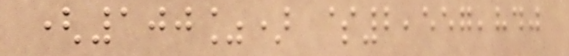(100%) $2,557,840
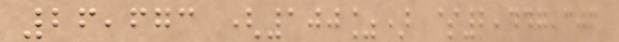26,673 (100%) $2,447,306
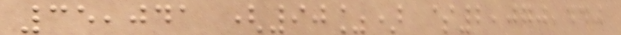35,041 (90%) $2,070,440
